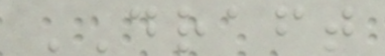DRAFT
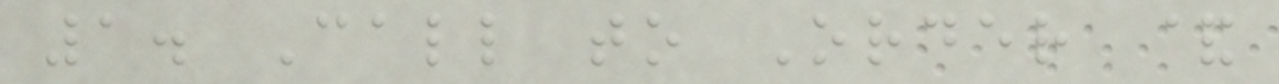1. Call to Order &
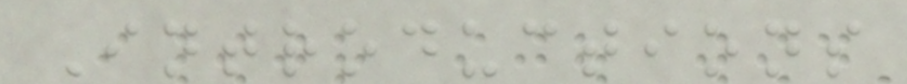Introductions
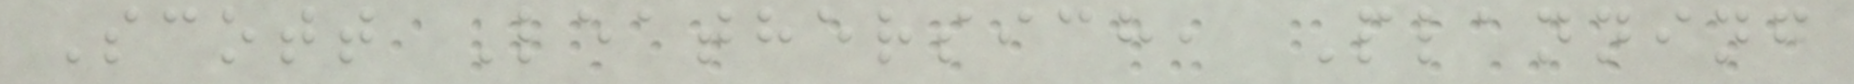Scott Leathersich, Planning
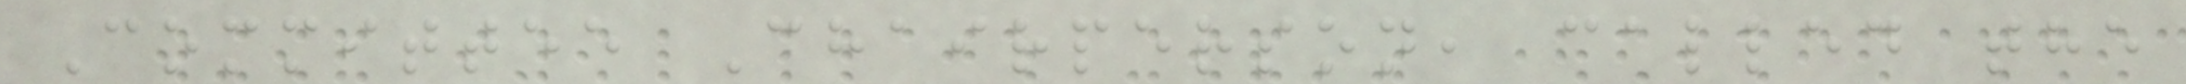Committee Chairperson, called the
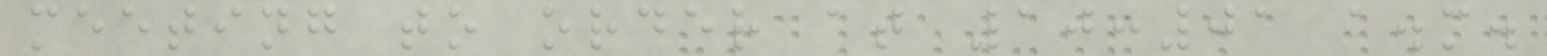meeting to order at 10:01 a.m.
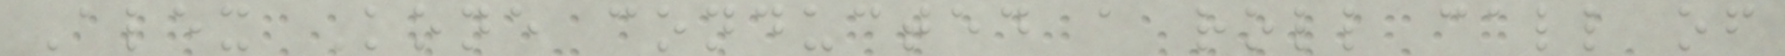Alex Kone conducted a roll call of
